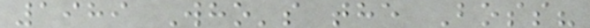1989 Who's the Boss?
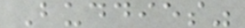Buddies"
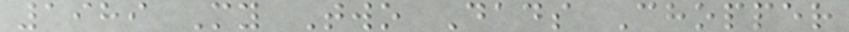1989 My Two Dads Chopper
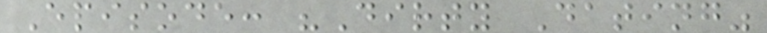Episode: "Dirty Dating"
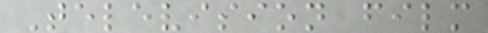Television film
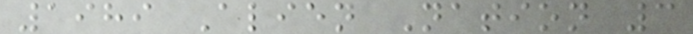1989 Alien Nation 3
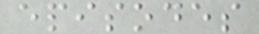episodes
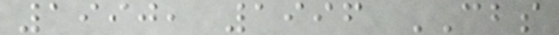1990, 1996 CBS
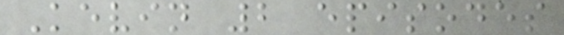Kevin 2 episodes
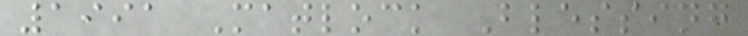1991 Matlock Blessing
